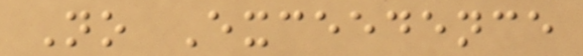No Exceedence
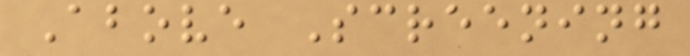Above Screening
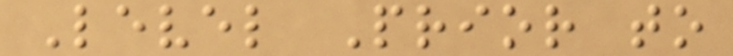Level Prior to
